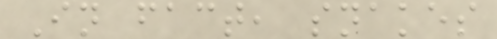In fact, snakes
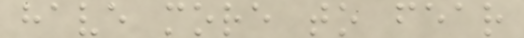have more to fear
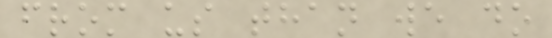from us than we do
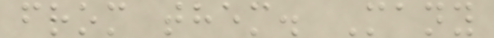from them. Many
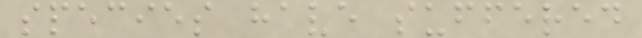species have suffered
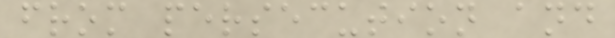from persecution and
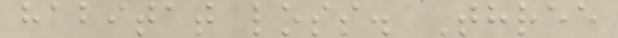habitat loss. Three
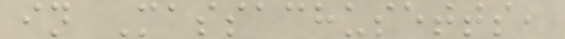in Massachusetts,
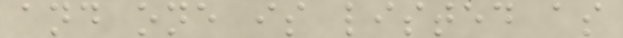and one is listed as
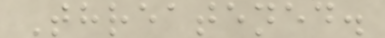Threatened.
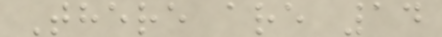There are 14
